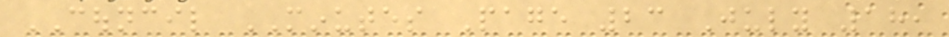COUNCIL MINUTES Page 23 July 18,
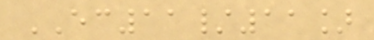EC11/11]
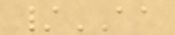/AA
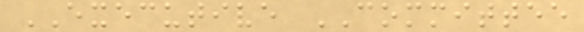EXECUTIVE COMMITTEE
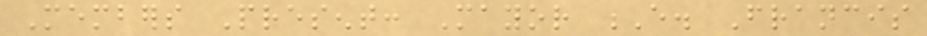Members Present: Mayor E. Francis
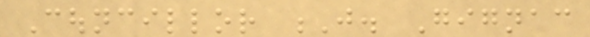Councillor J. Gignac
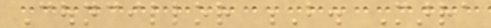Councillor B. Marra
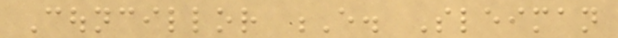Councillor E. Sleiman
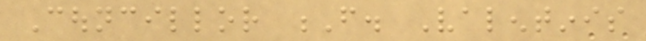Councillor F. Valentinis
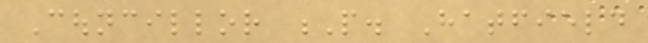Councillor P. Hatfield
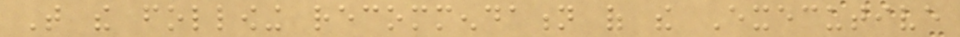That the following recommendation of the Executive
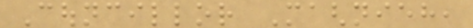Councillor Maghnieh,
